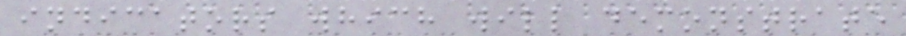indicators which will demonstrate
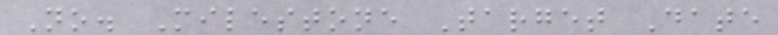No. Milestone Target Date
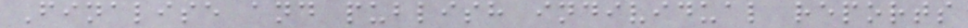Finalise and publish individual reports
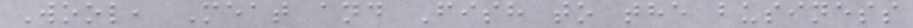Wool, Meat and Fish to the business
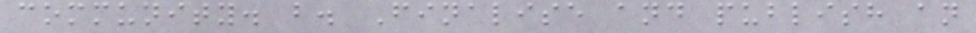community. b. Finalise and publish an
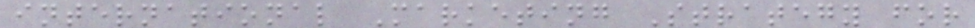international Marketing Strategy for
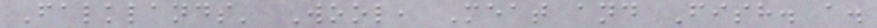Falklands' Wool, Meat and Fish. a.
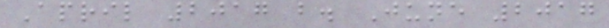April 2017 b. June 2017
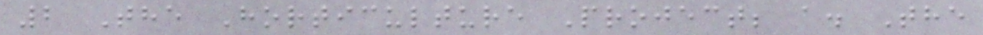2 The Horticulture Project; a. The
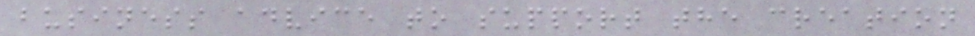business advice to support the creation
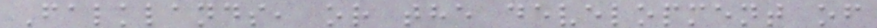Falklands, or the development of
